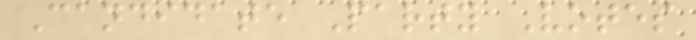Candidate Party Votes
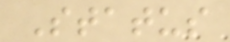Status
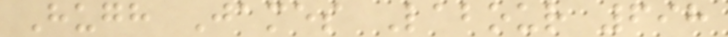Hugh James Labour 698
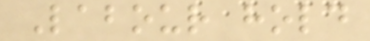Labour hold
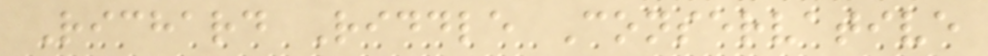Richard Riddle Conservative
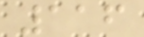116
